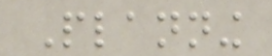Planning
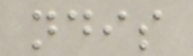ndis
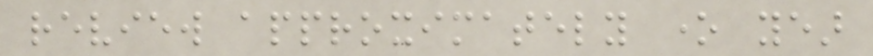review approximately one year
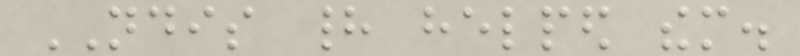NDIS had helped them.
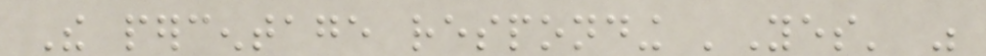The percentage responding 'Yes' was
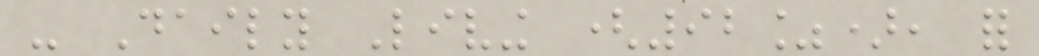- Daily Living (92%), for
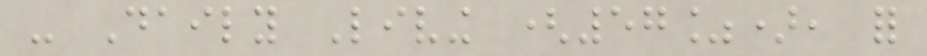- Daily Living (57%), for
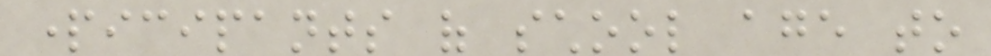participants of school age to
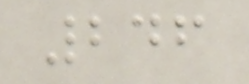246
